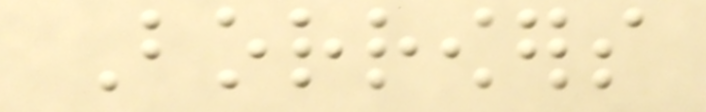Borrowers
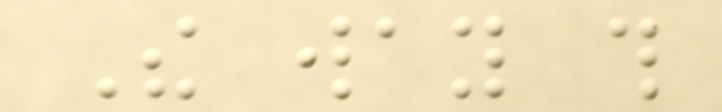The way this
